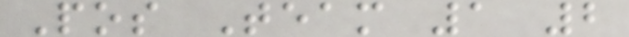Pos Team 1 2
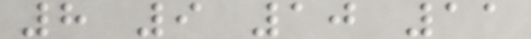8 9 10 11
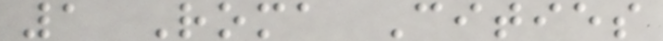1 Roma Cities
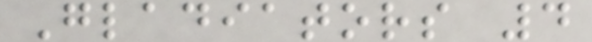Gladiators 4
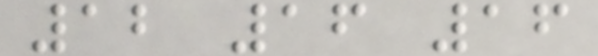12 16 16
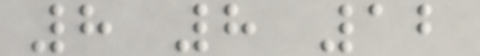8 8 12
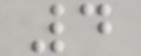4
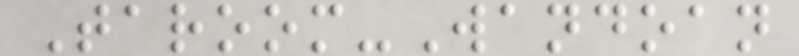Taroom-Wandoan
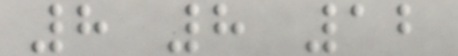8 8 12
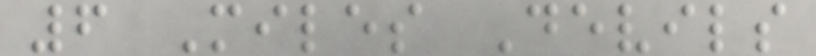6 Miles Devils
